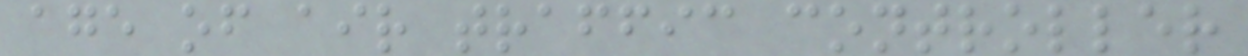age of air traffic controller
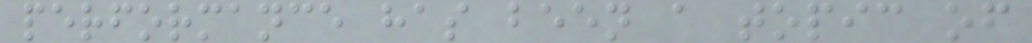performance has been a topic of
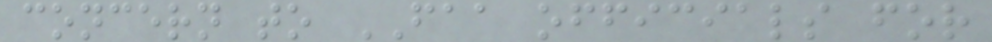concern to FAA officials for
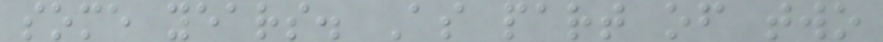some years. As part of two
